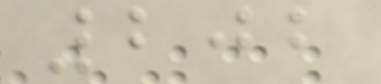202
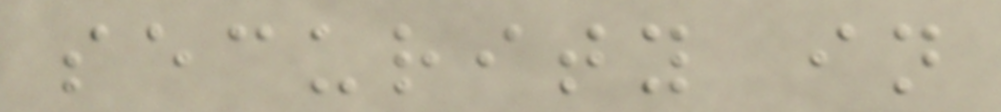security in
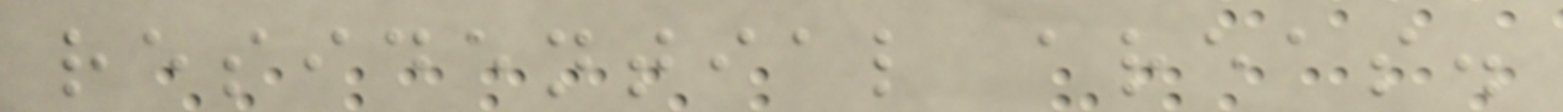residential areas.
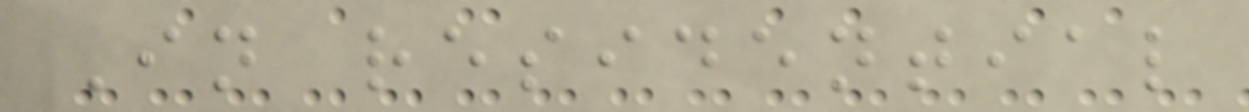In residential
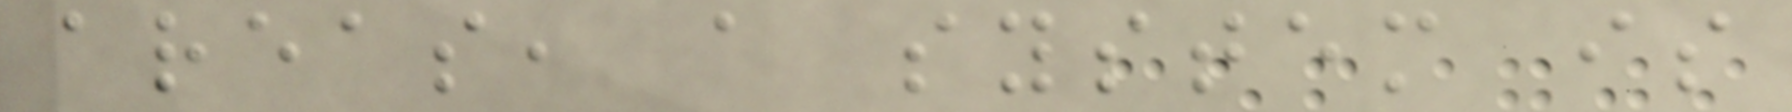areas, a system is
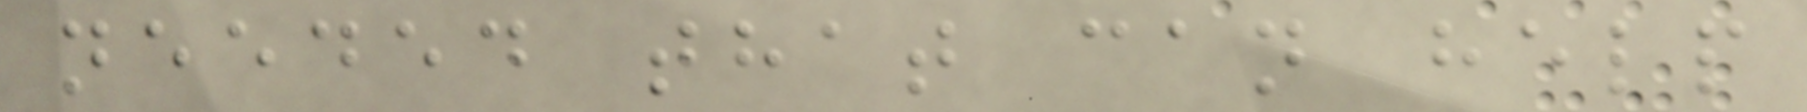needed that can help
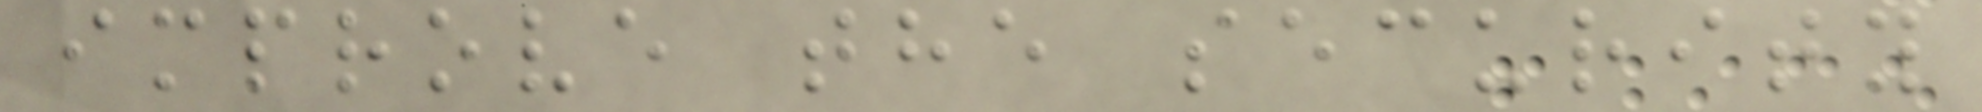improve the security
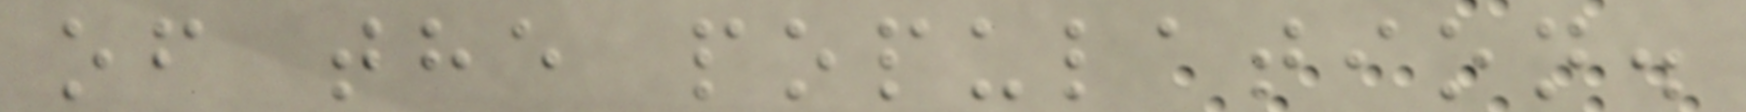of the population.
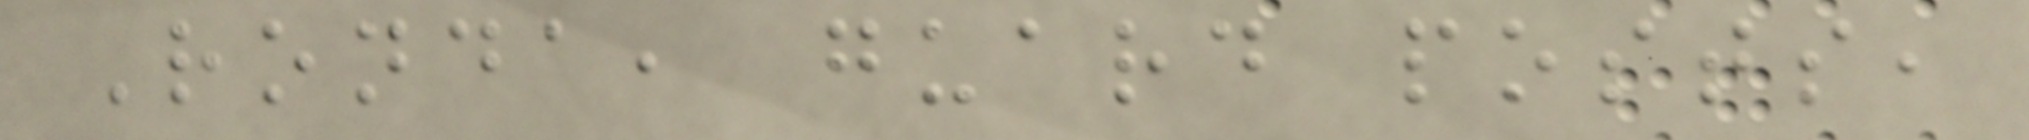Ronda, guard posts,
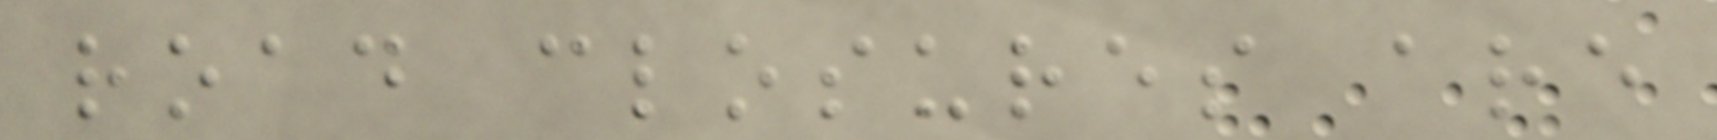road closures are
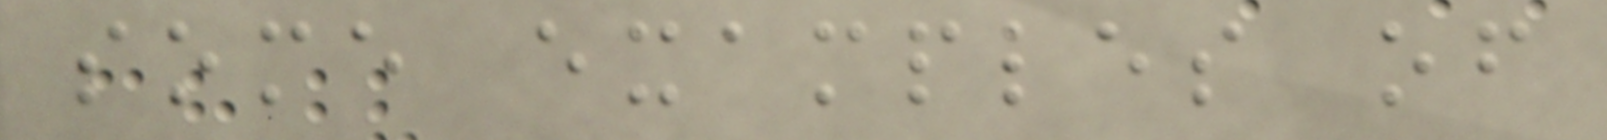some examples of
